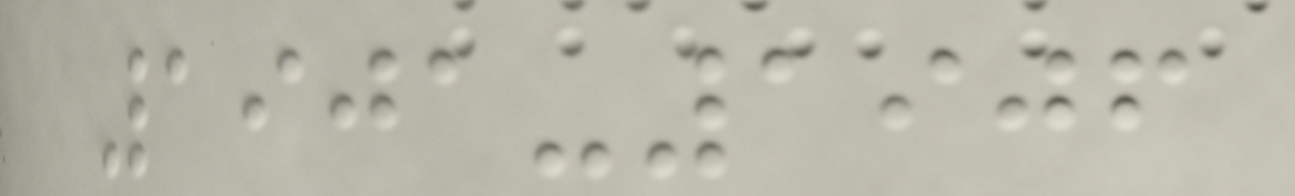1901-1906
